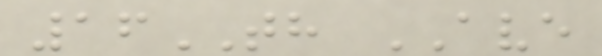16TH AVE
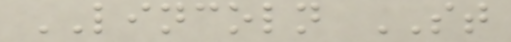LINCOLN ST
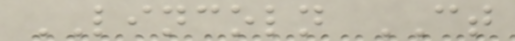LINCOLN CT
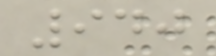940
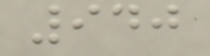940
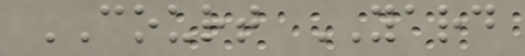COURT YARD
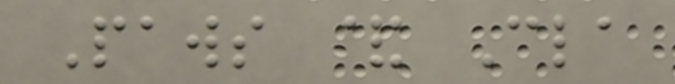Paws & Cla
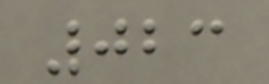023
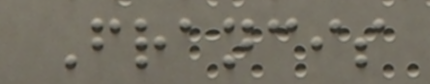Francis
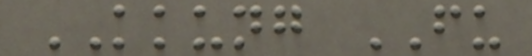KKUNG FU
